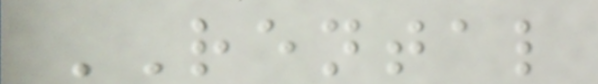RENTAL
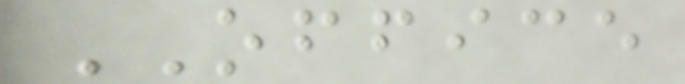OFFICE
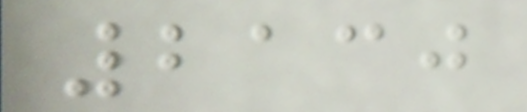2130
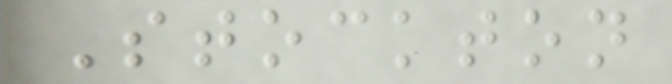Stockton
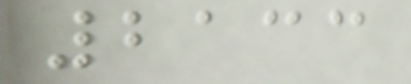2133
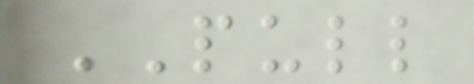PULL
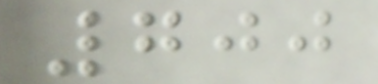700
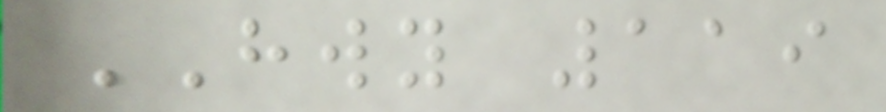HWY 119
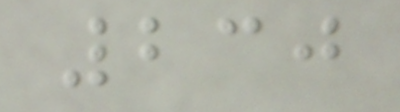230
